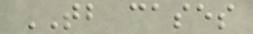TB cases
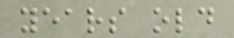years old
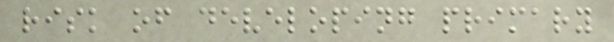risk of developing primary
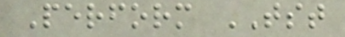Perform TST
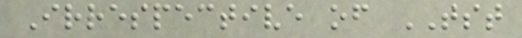Irrespective of TST
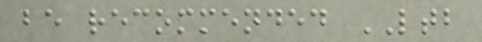be recommended LTB
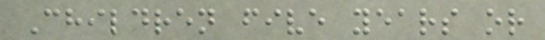Children five years or
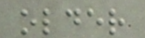older
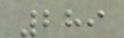289
